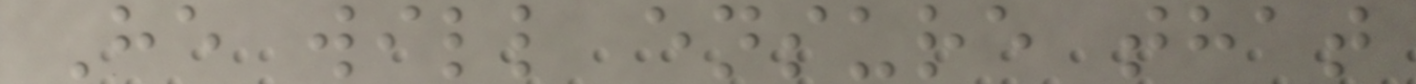He will ensure that
